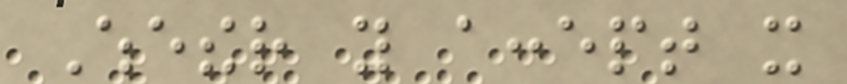Whether you accept it
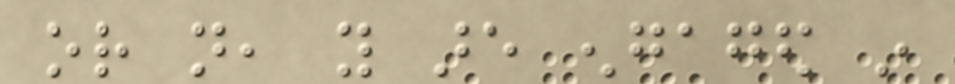or not, you are engaged in
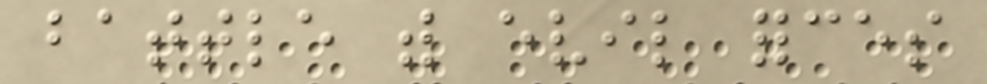battle with evil forces
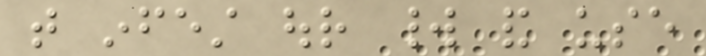that infest our world and use
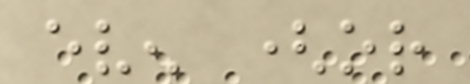even (or
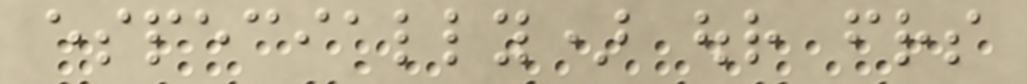especially) our friends
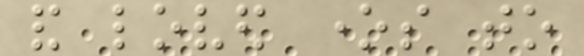and loved ones to
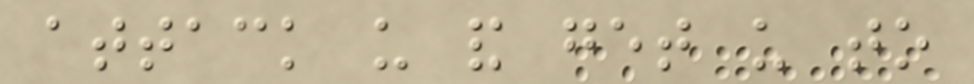attack us and get us to
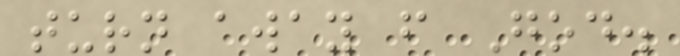turn away from God.
